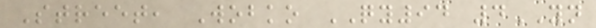Street, Wobko QY94 4YN
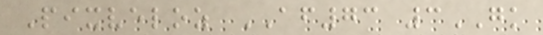Pixveloz AF73 3GK
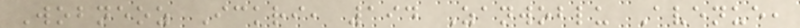Wobneoz Ickri, 194 Zanwoblu Avenue,
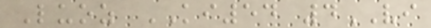Luoz KI54 4VI
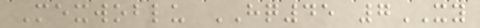Mexwoblu HQ45 7XY
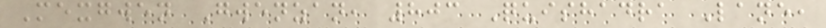Mexgwen Gwenzan, 803 Quishadra Lane,
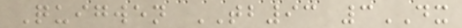Quigwen TB93 3DX
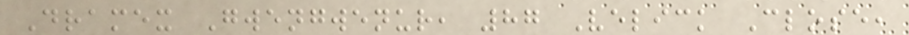Dramex Gwengwenur, 87 Velick Close,
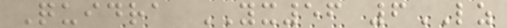Quidra YX56 6LZ
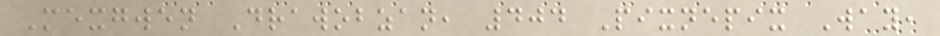Mexgwen Drawobzan, 404 Pixnepix Way,
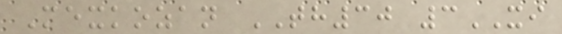Mexkozan TH30 3XI
